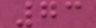73
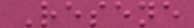Resene
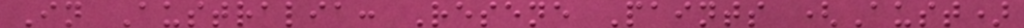In Australia: Resene Paints (Aust)
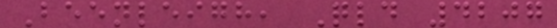Beenleigh, Qld 4207
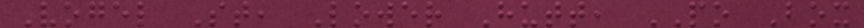Vogel St, Lower Hutt, PO Box
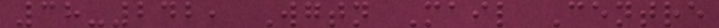38-242, Wgtn Mail Centre
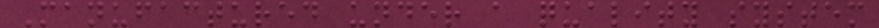Manufactured under a quality system
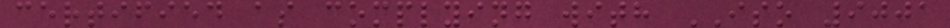certified as complying with ISO 9001
